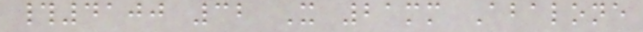#4100 32 X 21mm Abalone
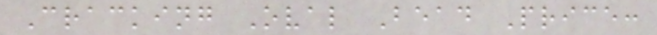Cracking Oval Bead Price:
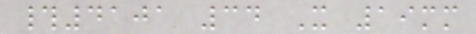#4101 34 X 19mm
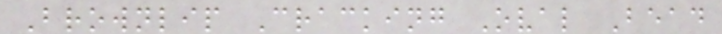Brownlip Cracking Oval Bead
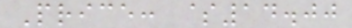Price: $14.00
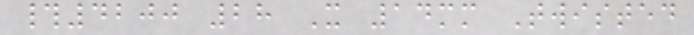#4200 28 X 14mm Twisted
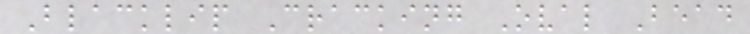Blacklip Cracking Oval Bead
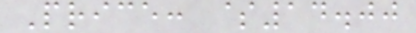Price: $14.00
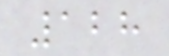128
